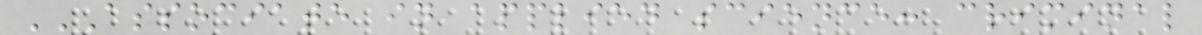ASSOCIATE IN APPLIED SCIENCE: CRIMINAL
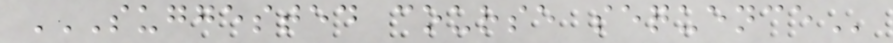SUGGESTED COURSE SEQUENCE
